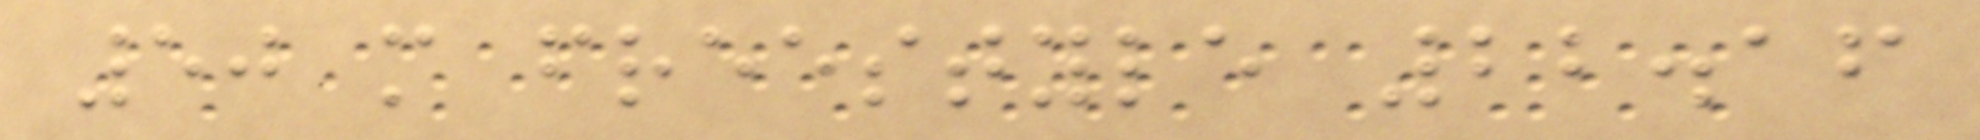50 m freestyle 22.16
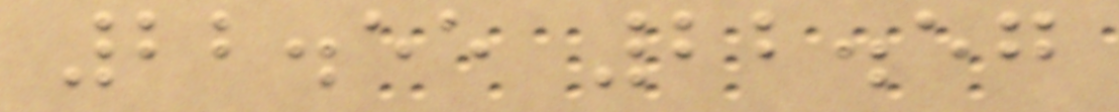22.55 22.57
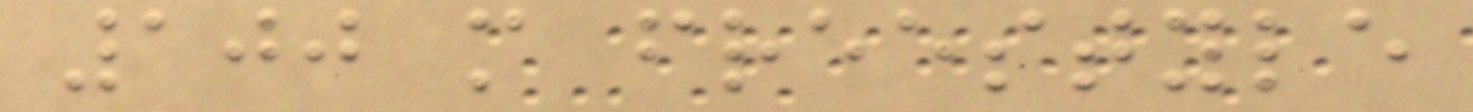100 m freestyle
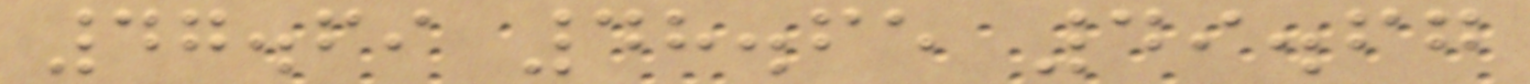47.69 48.65 49.67
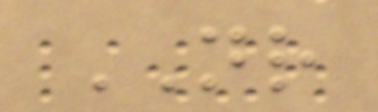NR
